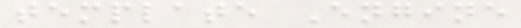template Engine
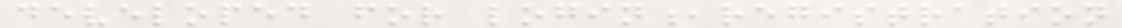developed for login,registration
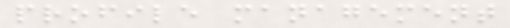profile management
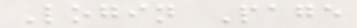Login Page
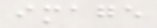image
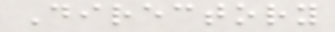Directory
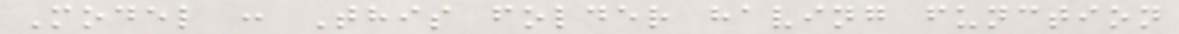Model : This folder having function
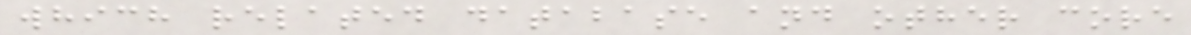which related database and other core
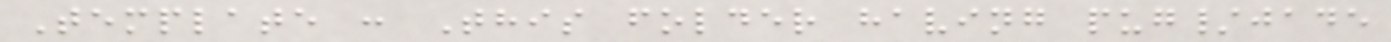Template : This folder having pug/jade
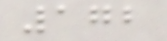172
